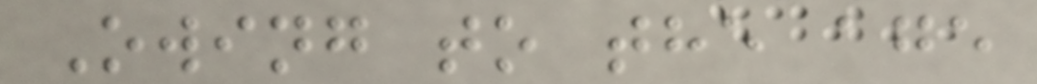Owing to the age
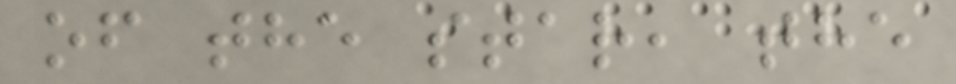of the star, the
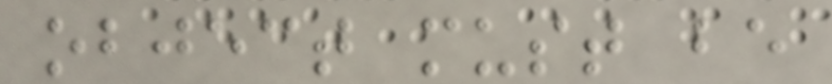object must be
